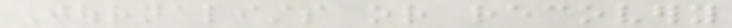Journalists or recovery
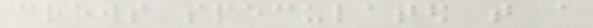crews speculated that a
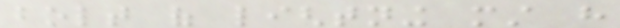bolt of lightning must have
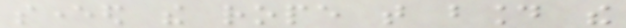severed the rope that bound the
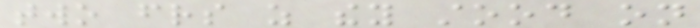two friends as they stood on
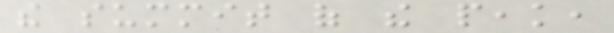the summit of the peak,
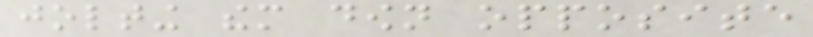jolting them down opposite
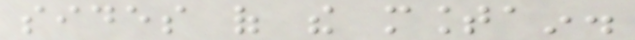sides of the mountain.
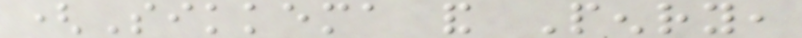(Sikkema and Penry,
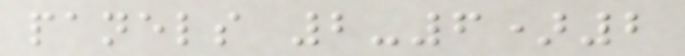panels 2-6)2
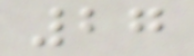27
